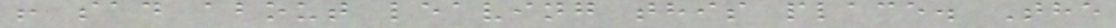! sad about leaving this place. The
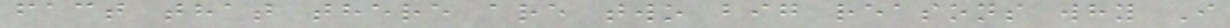fact that there are two big reasons why I
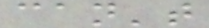can't
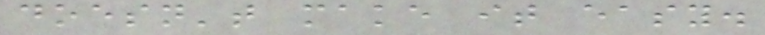doesn't make it easy.
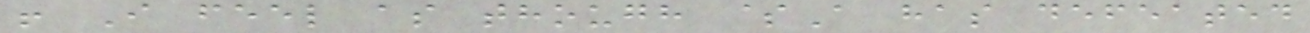! I feel as though $A has defeated
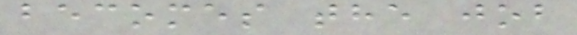becomes the job
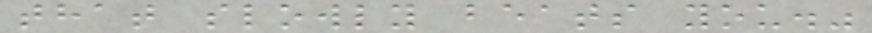that slowly beats you."
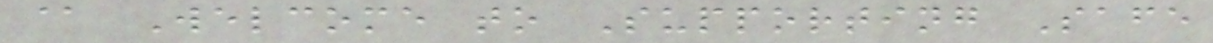@ Welcome to Supporting Safe
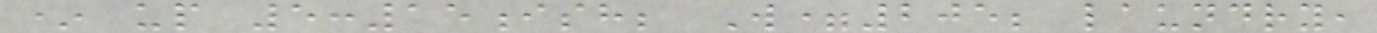* up 5:15ish; W=205; laundry,
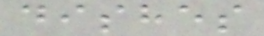dishes
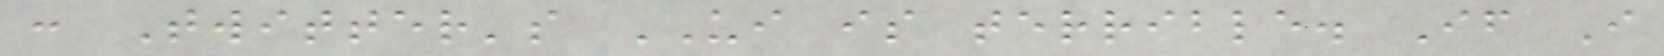: Twitter's UI is terrible. If I
